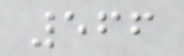566
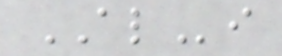ALi
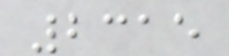2315
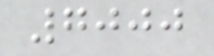7000
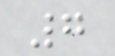7
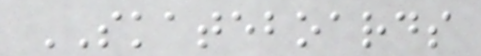SKATEBOARDS
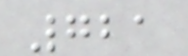721
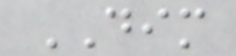DIM
